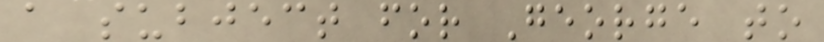a subject for George to
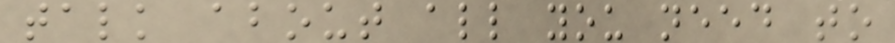talk about all you need to
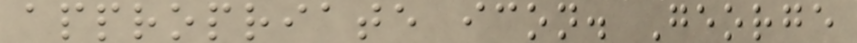appropriate icon. George
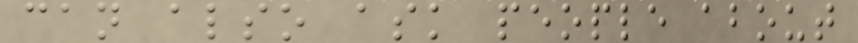can also ask people about
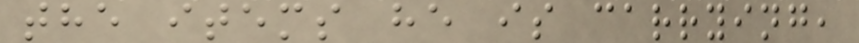the items he is carrying,
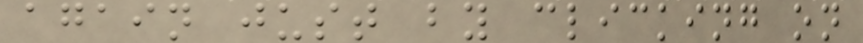again just by clicking on
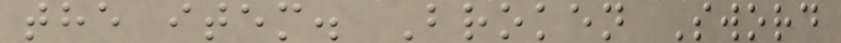the item. Broken Sword
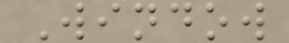Window
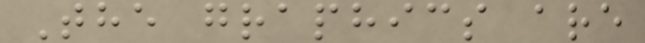The graphics are
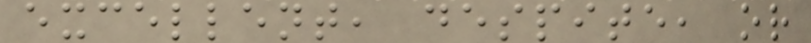excellent, despite, or
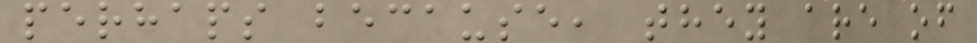perhaps because, they are of
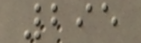295
